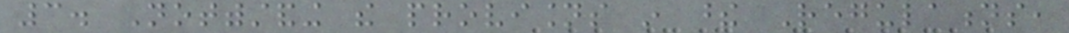3. Notwithstanding the provisions in these Regulations,
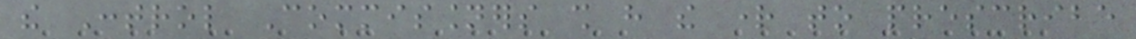the Control Commissioners shall have the right to prescribe
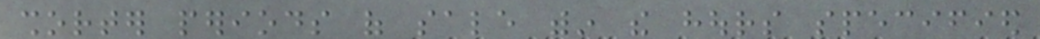shorter periods of sale within the hours specified
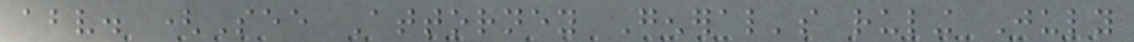above. (See Attorney General's ruling July
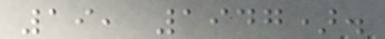19, 1947).
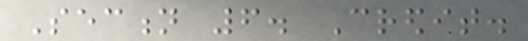Section 6. Credit.
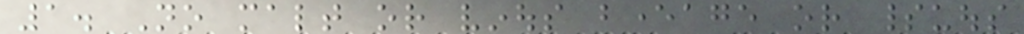1. No malt or vinous beverage or spirituous
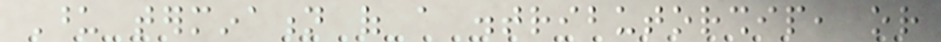Upon termination of a distributorship, or
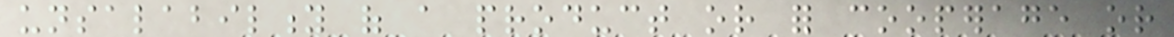unsalability of a product or for cooperage or
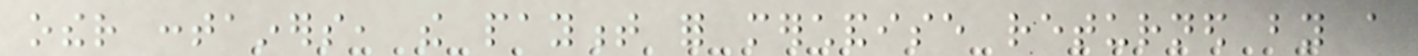other containers, the payment for merchandise returned by a
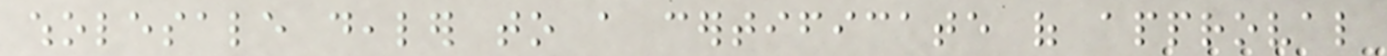wholesale dealer to a certificate of approval
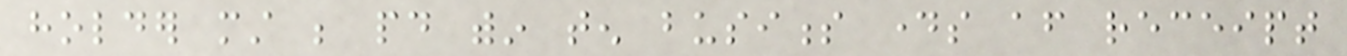holder must be paid within ten business days after receipt
